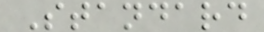Standard
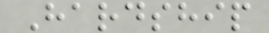Hardship
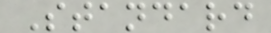Standard
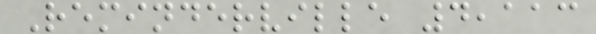Reminderville 4,113
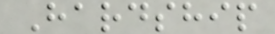Hardship
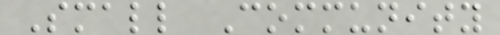Small Community
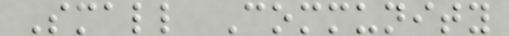Small Community
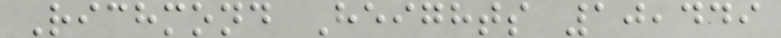Richmond Heights 10,449
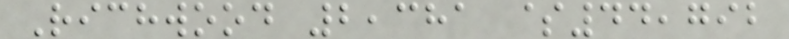Richwood 2,381 $44,792
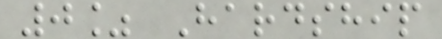0% Hardship
